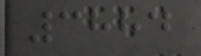3884
